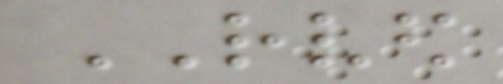RVED
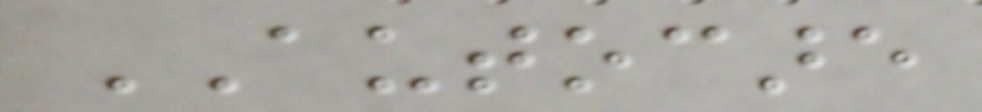AUTOCARE
